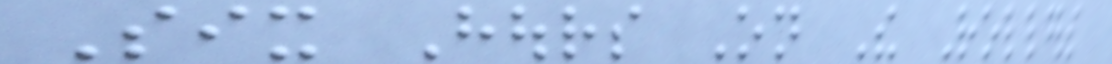Six Hours On The Rollers
